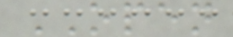OPEN
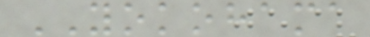YOKOHAMA
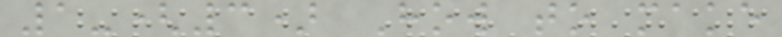1-(3) How to make
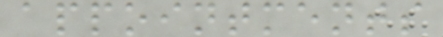appointments
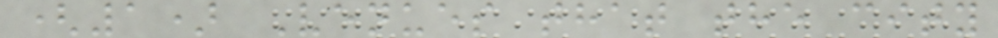(1) Venues that the city
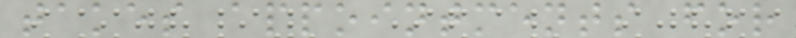takes appointments for
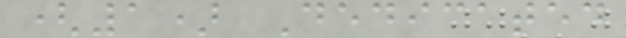(1) Dedicated
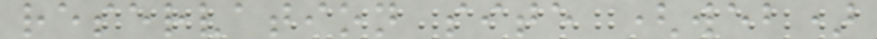reservation site (web)
